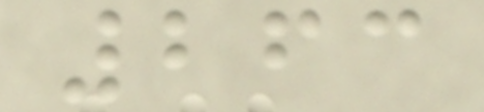263
